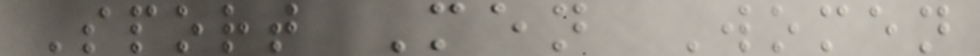Sport Men Women
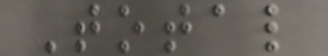Total
